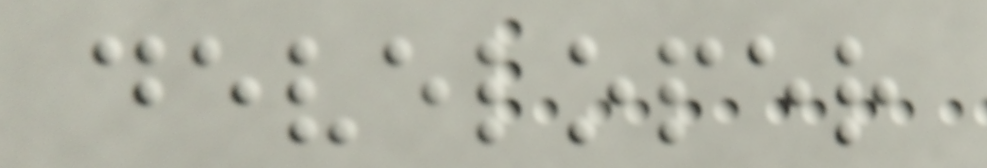developer
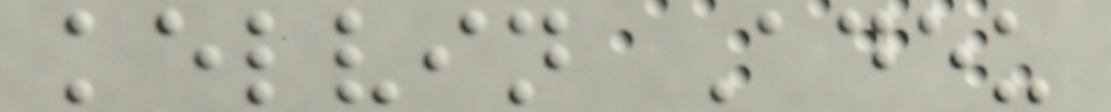kelvin Adeu
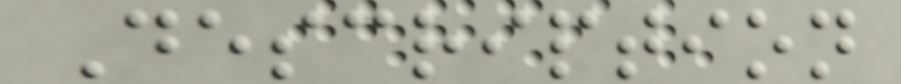Description
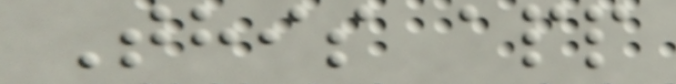This app
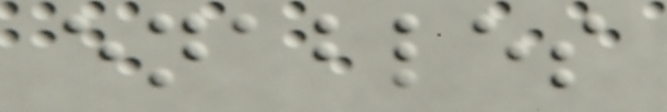enables
